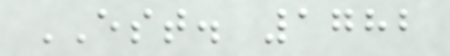EST. 1782
